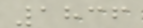1836
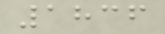1836
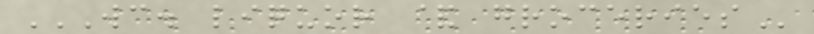WC. LIQUOR & GROCERIES
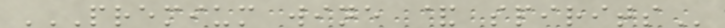PREMIUM WINE & SPIRITS
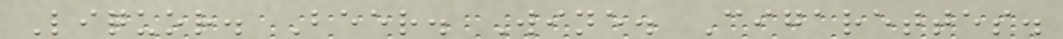Liquor. Beer. Wine. Cigarettes.
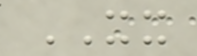XX
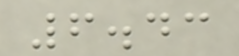6.43
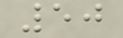50
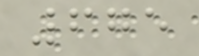675
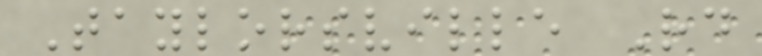Taylorsville Rd
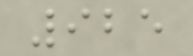925
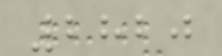2820
